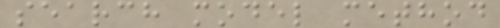search model method
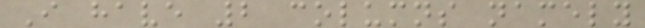I have 2 columns namely
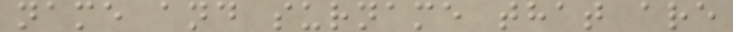name and surname that are
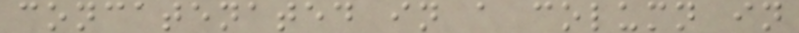concatenated in a column in
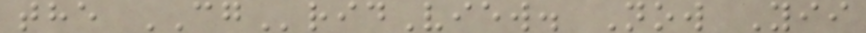the CGridView. Now Yii
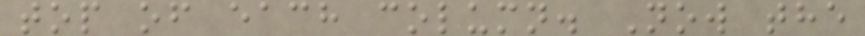top of each column. Now the
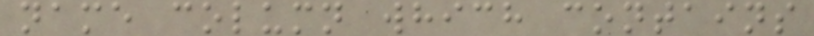name column which contains
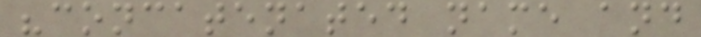"concatenated name and
